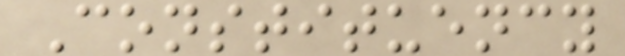Constituency
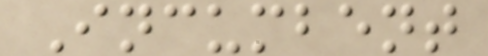Incumbent
